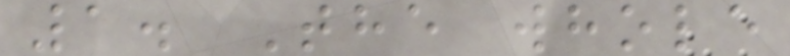1. The whole
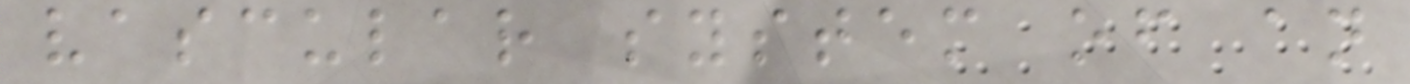vascular system of an
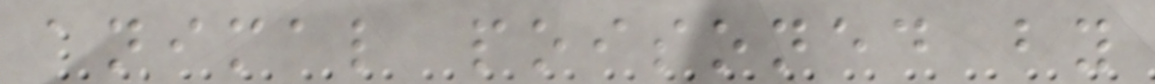animal poisoned by
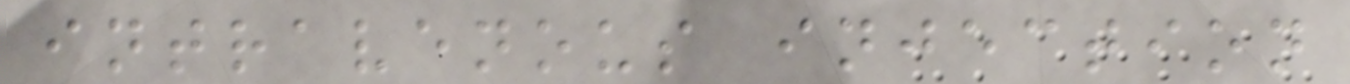intravenous injection
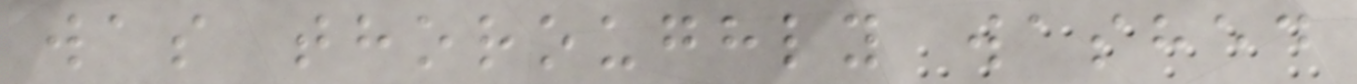was thoroughly washed
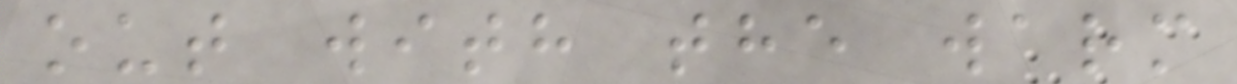out with the warm
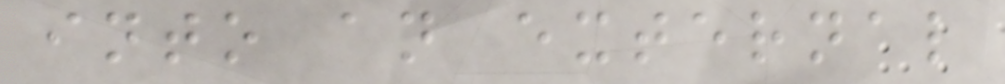into an external
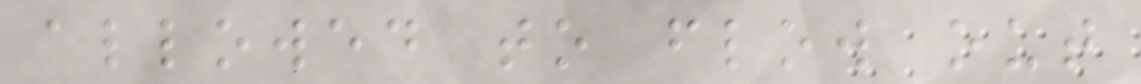allowed to flow out
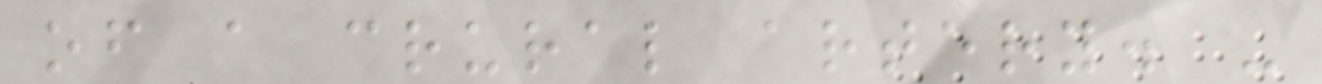of a crural artery. -
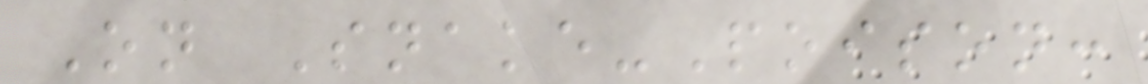On Snake-Poison:
